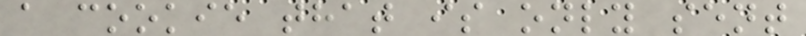a cookie that is only sent
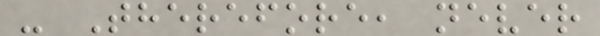- Therefore, never
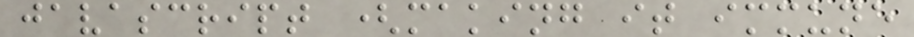javascript (making it immune
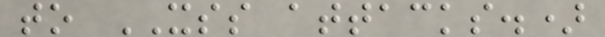to XSS attacks.)
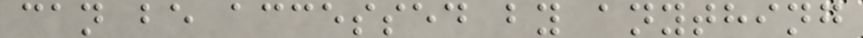can be accessed by anything
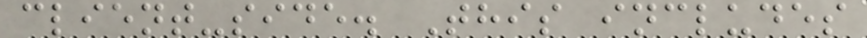client-side. This includes
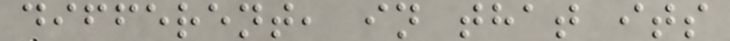different, in that its
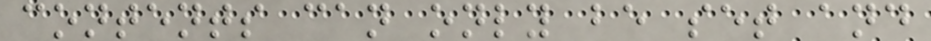contents can only be set and
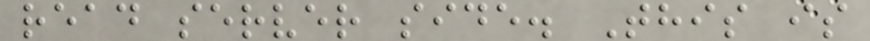read server side. This is
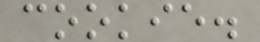cookie.
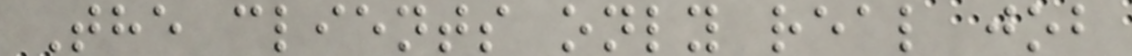The clients only real job
